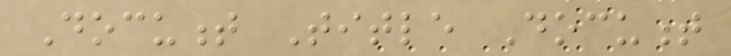Document Title Document
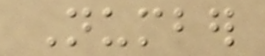Number
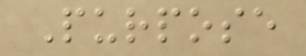Purpose
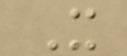It
